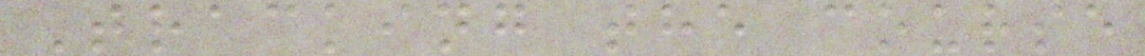Tracking the course
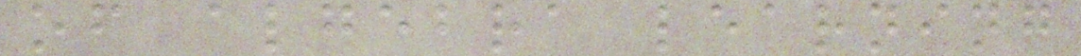of algebra learning
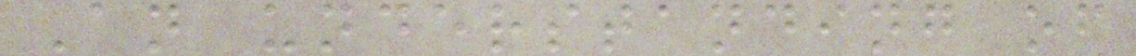An understanding of
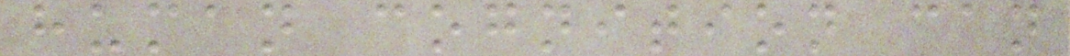human cognition can
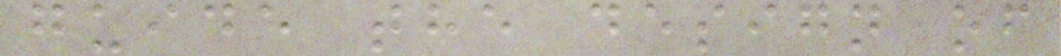guide the design of
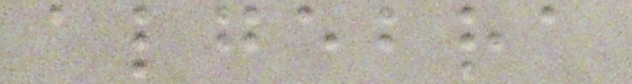algebra
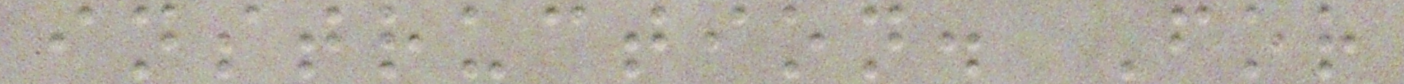instruction. For
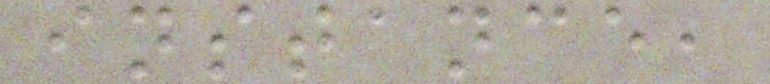instance,
